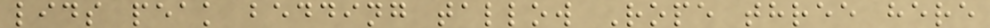lids peak bedding tallow Rope three here
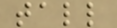tall
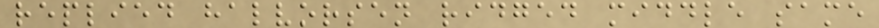replied halvorsen ridged middle same
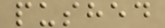pushed
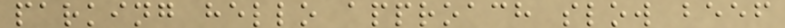parking hello approach slow beef
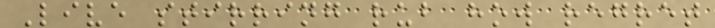Live stirring rub how regret
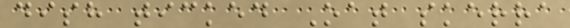dish ticked Oat skerra
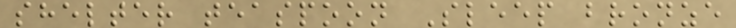shelter teaspoon Sleep bronze
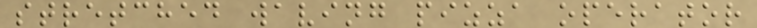stretched waving pizza operator
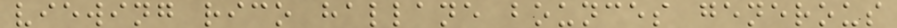viewing rico hallane bounces generous
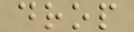drop
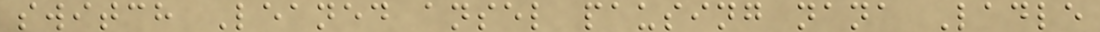switch Leaned ansel pausing nana Ladle
